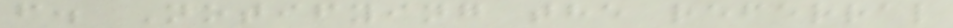f. Notifying the referral
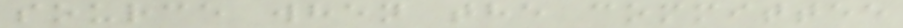source when the committee
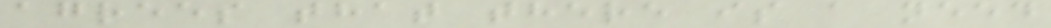agrees that there is a need
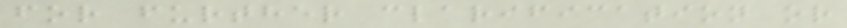for further clarification or
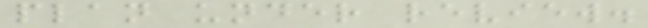plan under review.
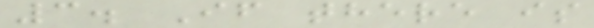3. If there is
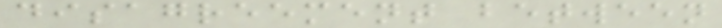disagreement between
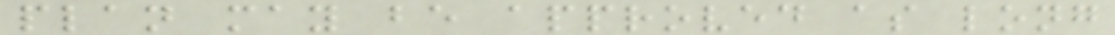plan may be approved as long
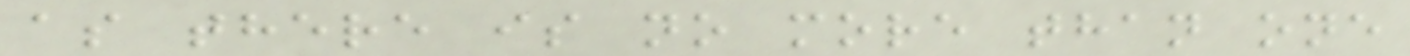as there is no more than one
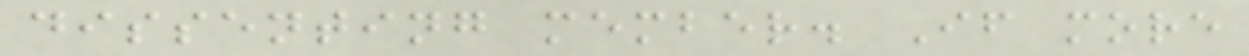dissenting member. If more
